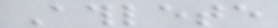Athlete
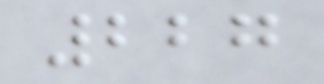227
